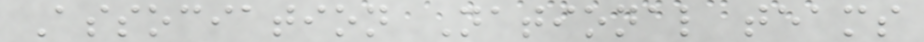Association National teams
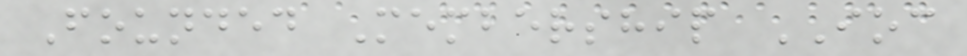Founded Membership IOC
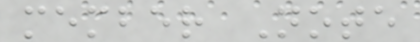member Note
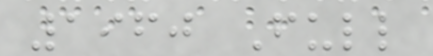1960 Full
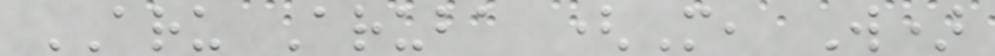ARU Aruba (M, W)
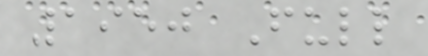1950 Full
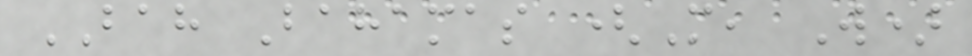BAH Bahamas (M, W)
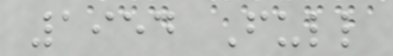1954 Full
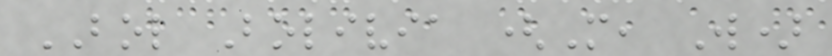BOL Bolivia (M, W)
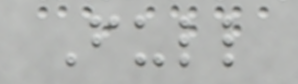Full
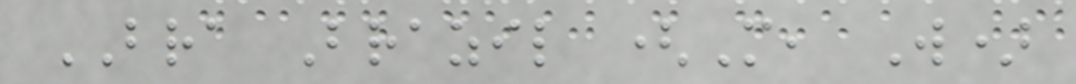BRA Brazil (M, W)
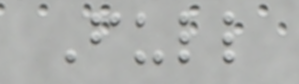Full
